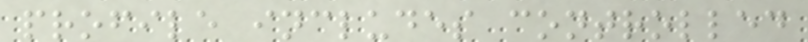profile includes controlled
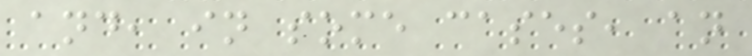and, in some cases, an
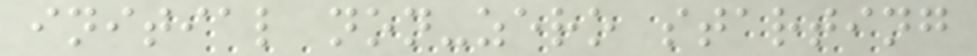initial non-zero starting
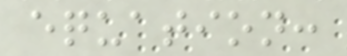equation:
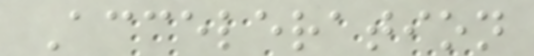Acceleration
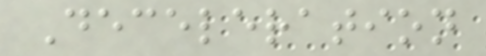Deceleration
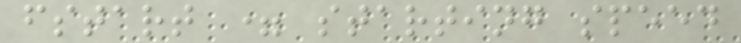fstart = starting speed
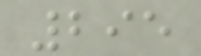295
